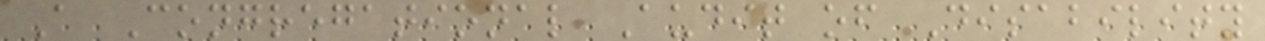A Congregational Audit of Disability
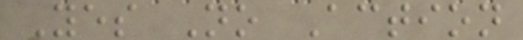Yes No Action
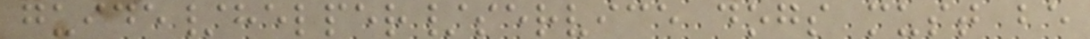guide/helper/service dogs must be
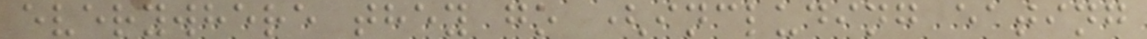everywhere they go (including eating
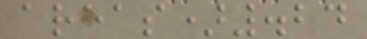areas).24
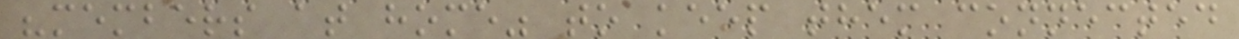"members at home" to keep them connected
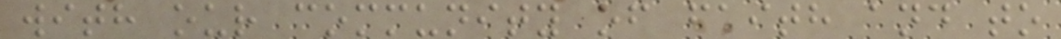with our community of faith and to
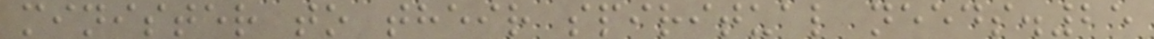minister to their spiritual needs.25
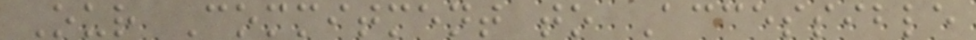Our Commitment to Accessible
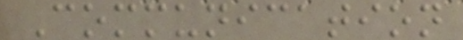Communication
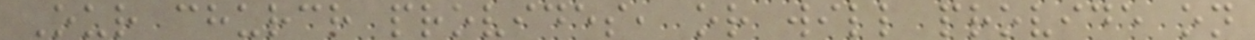Our church provides, or will provide on
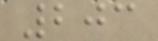203
